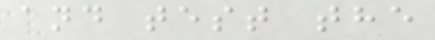and test the
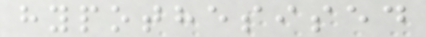hypothesised
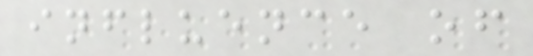influence of
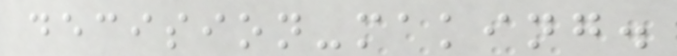decision-making.
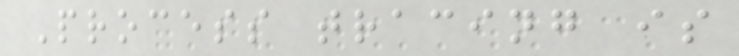Process tracing is
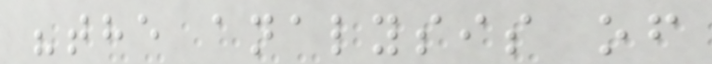"the analysis of
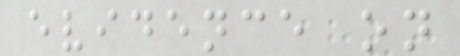evidence on
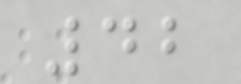42
